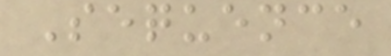Sequence
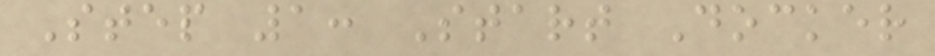Step 1: Start Docker
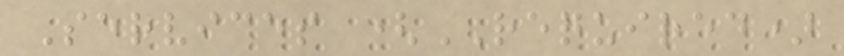Services (REQUIRED)
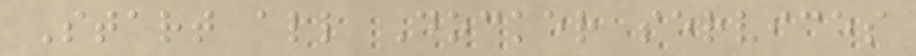Start all Docker services
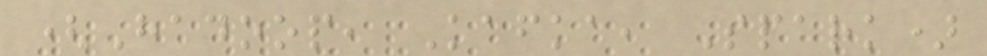(Hadoop, Kafka, Spark)
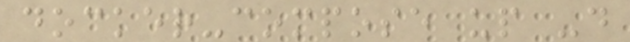docker-compose up -d
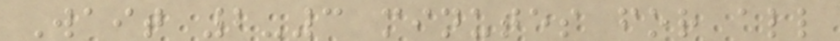Wait 2-3 minutes for all
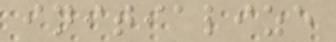initialize
